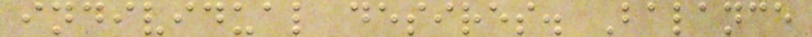individual desires. Balance
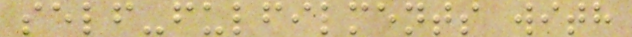self-fulfilments with
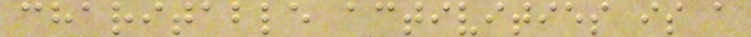charitable activities is a
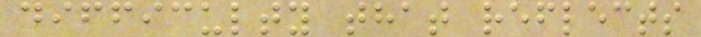difficulty that reflects
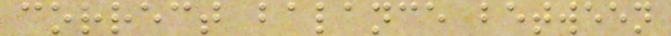correct balance between
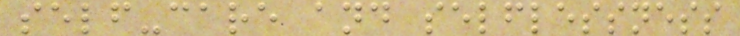self-care and selflessness
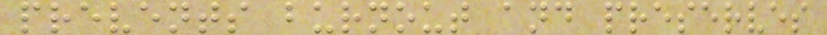prevents burnout and preserves
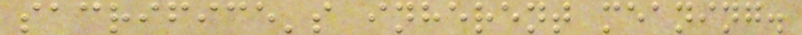sacrifice's inherent meaning.
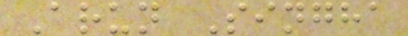Arun Singha
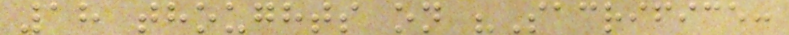18 thoughts on "Sacrifice:
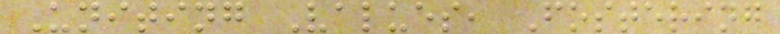Uniting Values, Fostering
